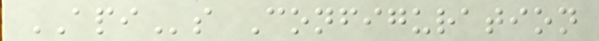APIs Configuration
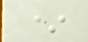*
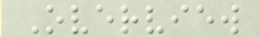Overview
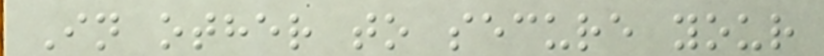In other to secure your
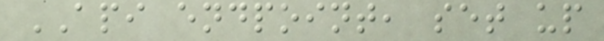API endpoint, set up
